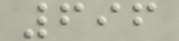696
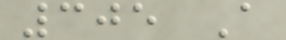305 A
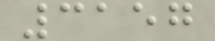3157
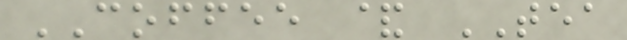COFFEE & TEA
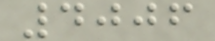4006
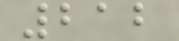212
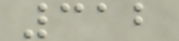312
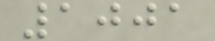1001
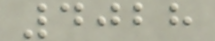4028
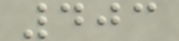403
